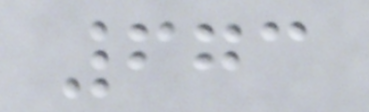673
